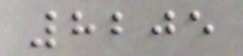8205
